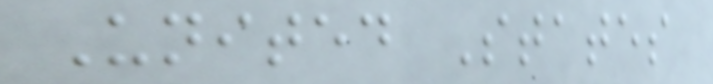United States
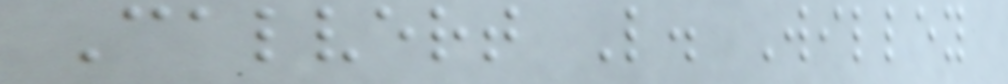Calvert L. Willey
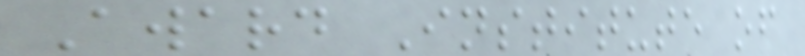Award Institute of
